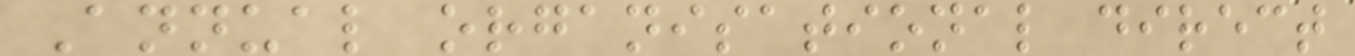Annual organisational direct
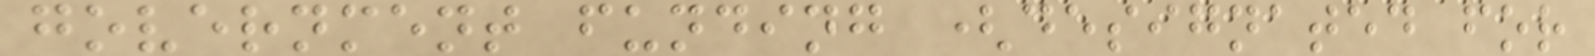government funding (designated for
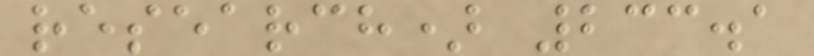research) 233.1
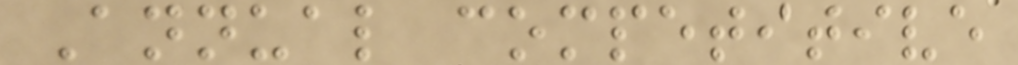Annual competitive
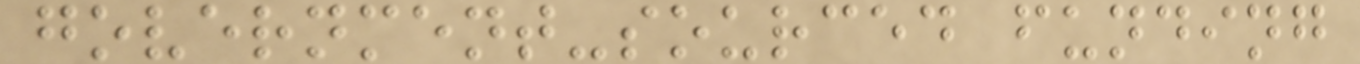government-sourced funding
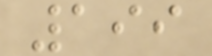199
